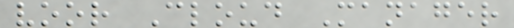voor Cloud Manager
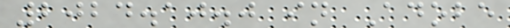2024.10.0 in Adobe
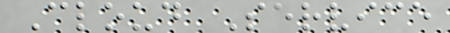Cloud Service
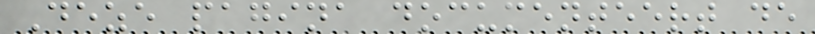Deze pagina documenteert de
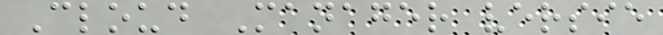Cloud Manager versie
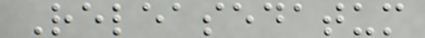Releasedatum
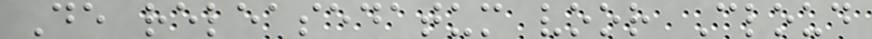De releasedatum voor Cloud
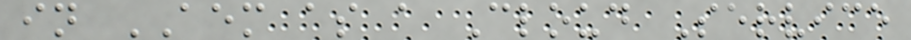in AEM as a Cloud Service
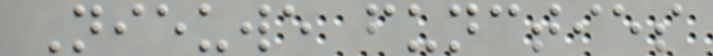Nieuwe functies
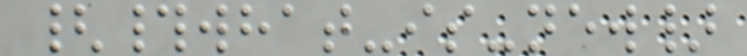{#what-is-new}
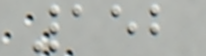152
